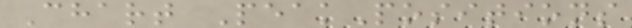Chart PeakPositions
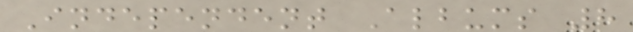Independent Albums 8
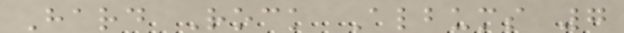Hard Rock Albums 7
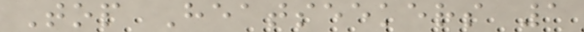Top Heatseekers 1
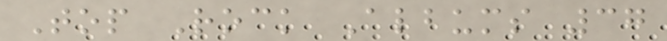Top Rock Albums 37
